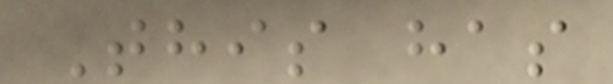This has
